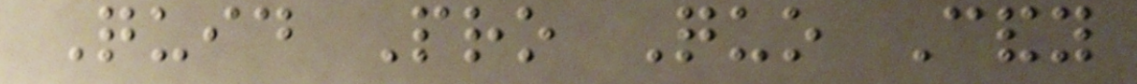Quid Pro Quo Candy
